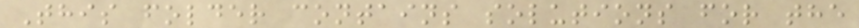This folder contains solutions for the
